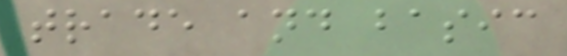trade and basic
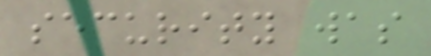security was
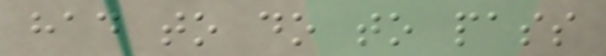had to do to pass
